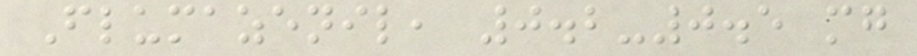Flumazenil, 0.2-0.5 mg
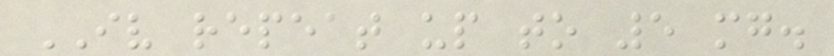IV repeat up to 5 mg.
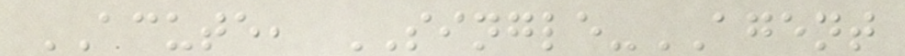ACUTE, SINGLE-AGENT
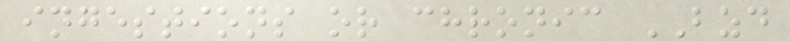ingestions or chronic BZD
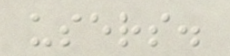users.
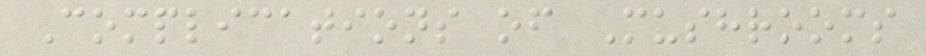Complications of Mushrooms
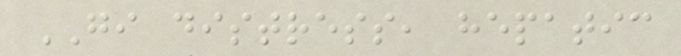GI distress, hepatic
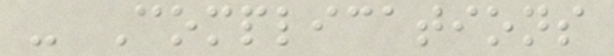- Complications
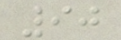90
